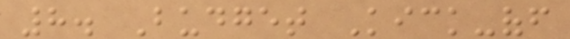8. Budget Kick-off
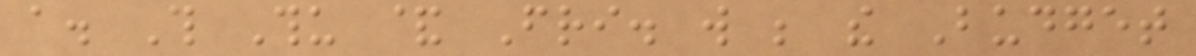a. This Thu & Fri. will be the Budget
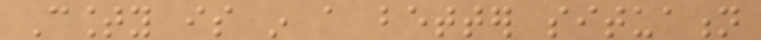County is in a better situation
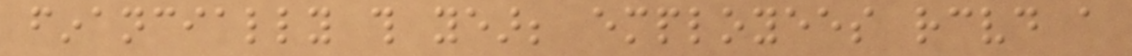financially this year; employees received a
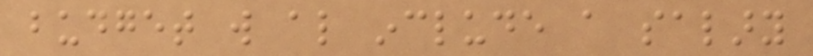budget will also include a salary
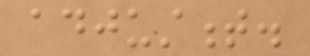adjustment.
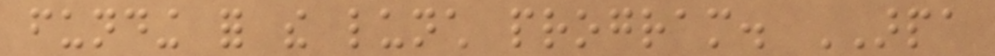funding for the lunch program. ARPA
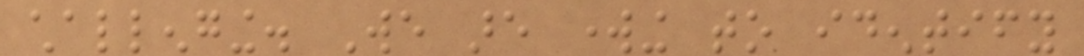challenging. We are working to identify
